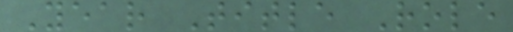Year Title Role
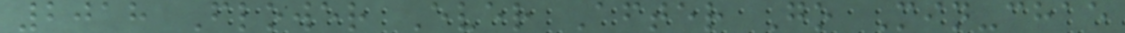2018 Flower Ever After Go Min-chae
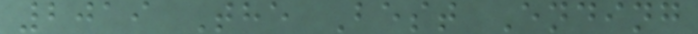2019 The Best Ending
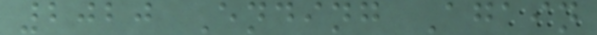2020 Ending Again
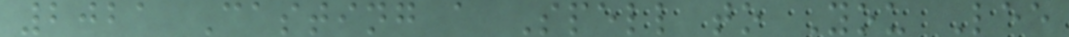2021 Casting a Spell to You Lee
